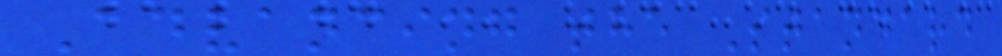Advancing the Standard
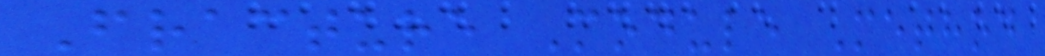Fracture Module Method
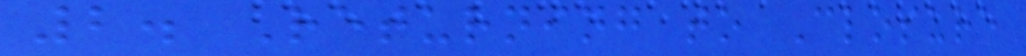2. Returning to Closure
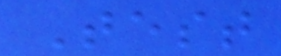Test
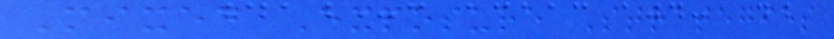Mixed Exposure Strategies
